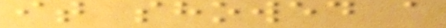it showed a
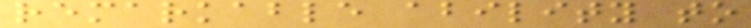remarkable ability to
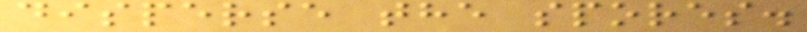disperse the spores.
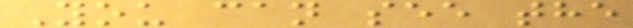You can see the
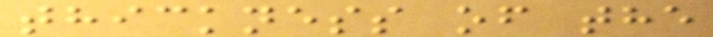thickness of the
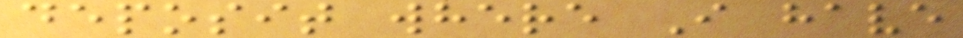deposit where I have
